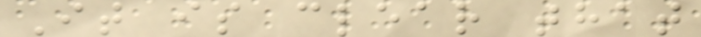It is clear that
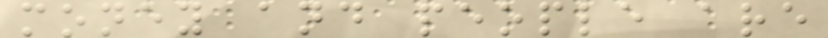money and people are
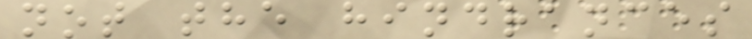not the hindrances
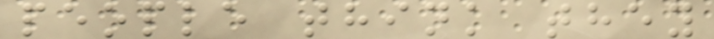people think they
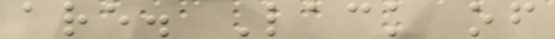are. Lack of
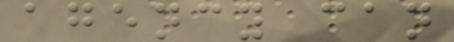agency can
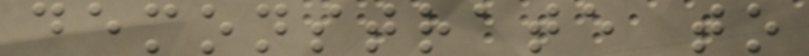demonstrate to
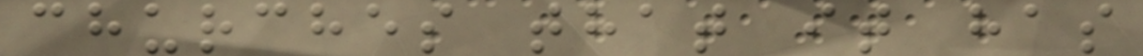churches that it has
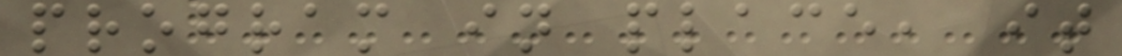program in place, it
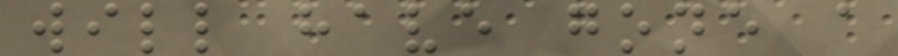will have gone a
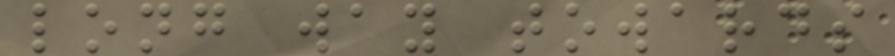long way towards
